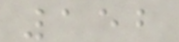152
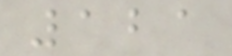121
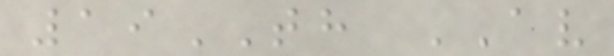19TH AV
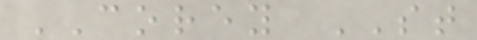COREY ST
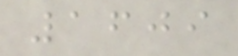1609
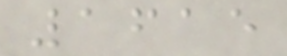1615
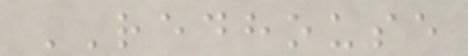REDHOUSE
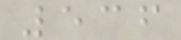536
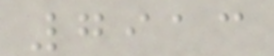7913
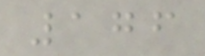176
